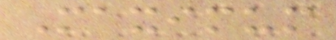Maximum
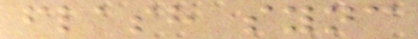flash sync
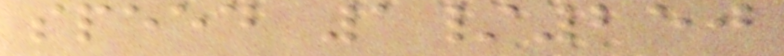speed 1/250
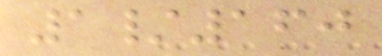1/160
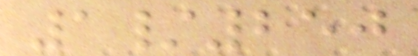1/250
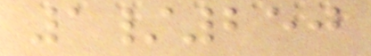1/250
